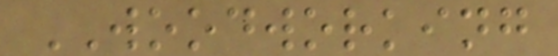WOODWORKING
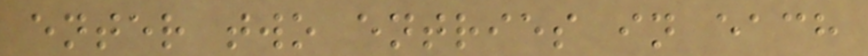enter two entries in each
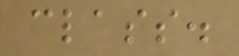class.
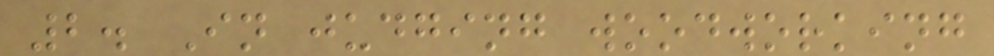2. In judging woodworking
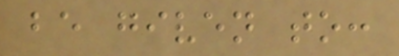be given to:
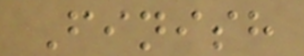Finish
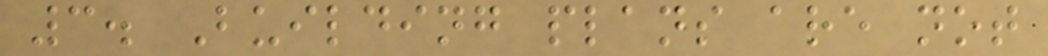3. Building plans are not
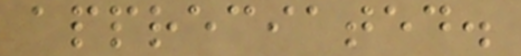appreciated.
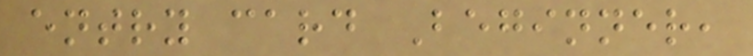entry card Beginner,
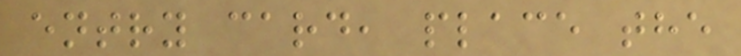entry card, place the
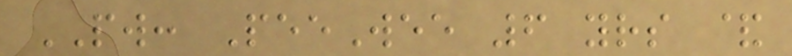PW: PeeWee 6 yrs &
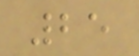25
